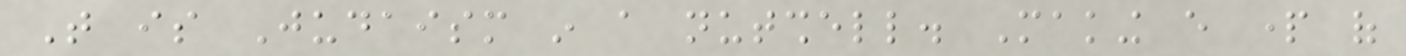That is Judaism in a nutshell. Making every part of
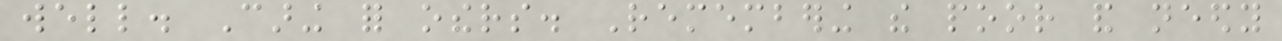well. Caring for others. Remembering the poor and needy
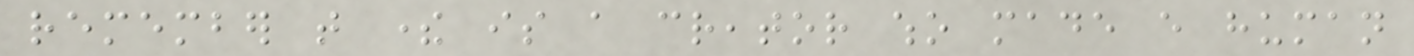remember that there is a creator who made every human
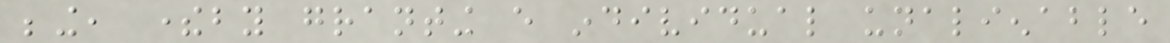being, thereby granting every individual unalienable
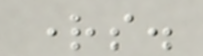rights.
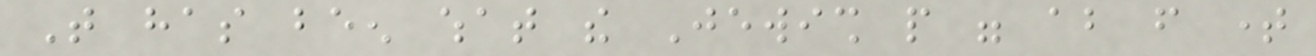That has been what the Jewish people were about from time
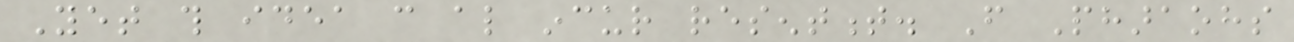Yet this idea can also incur resentment. From Pharaohs
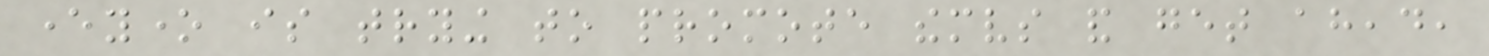everyone is trying to promote themselves and get ahead,
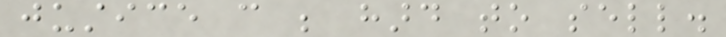justice can be hard to sell.
